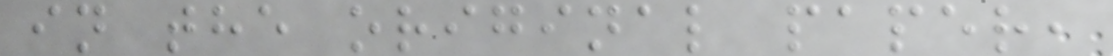in the original paper,
